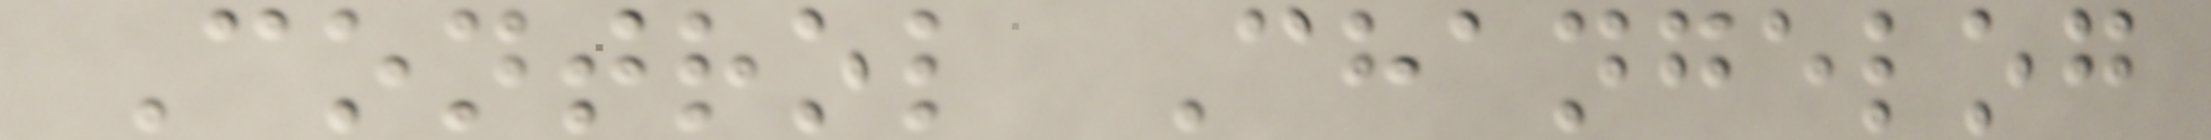Control Changelog
